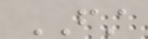FIRST
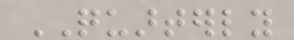QUARTERLY
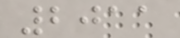2011
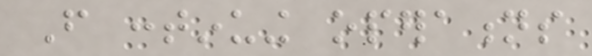From continuing operations
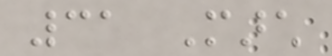31 March
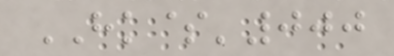HK$'000
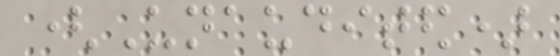(Unaudited)
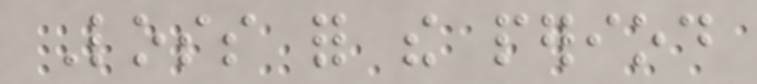Loss for the period
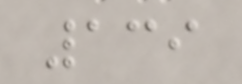139
